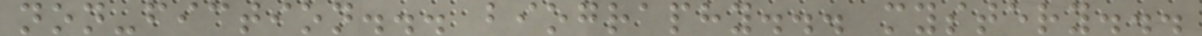non-fiction... biography... mystery...
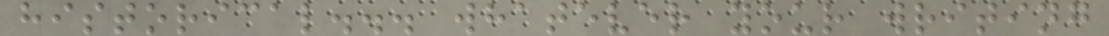historical... whatever your writing
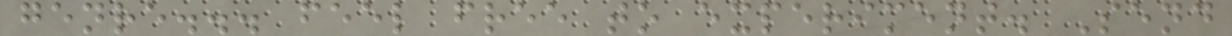genre... feel free to experiment. Send
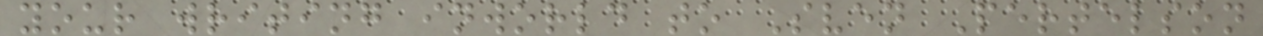your writing inworld to Sven Pertelson
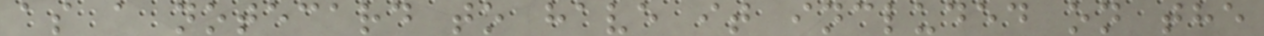as a notecard to have it included on the
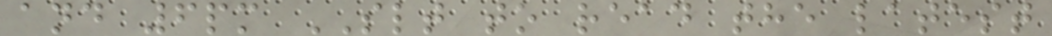and 6pm SLT to read the latest
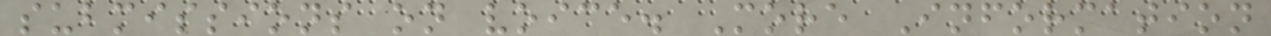submissions on voice. More Information
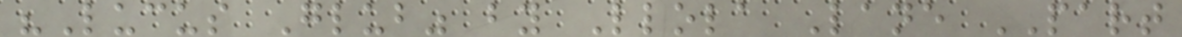"Lucus Glub" by Llola Lane PART
